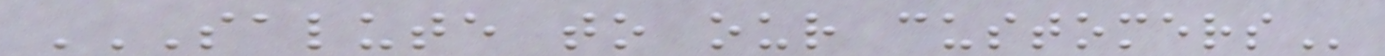SALUTE TO OUR CUSTOMERS
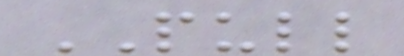PULL
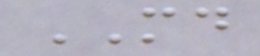MD
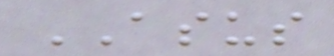ASUS
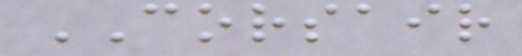CORSAIR
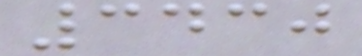3430
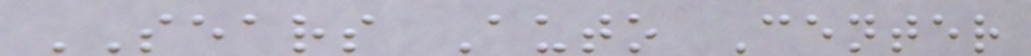SEARS Auto Center
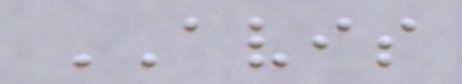AVIS
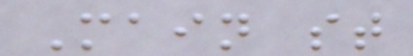Main st
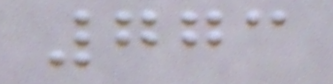773
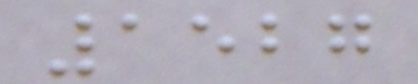1527
